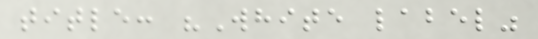title: "White label"
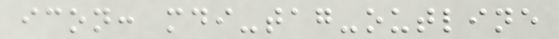icon: mdi-tag-outline
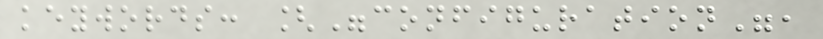keywords: ["configuration",
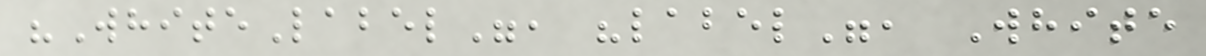"WhiteLabel", "label", White
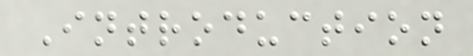Introduction
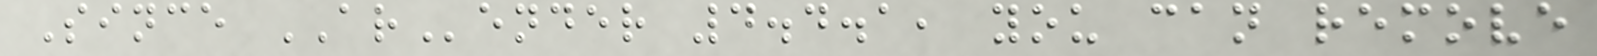Since ARender 4.4.1, you can remove
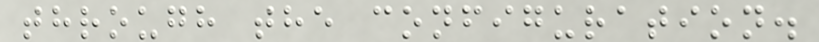through the configuration.
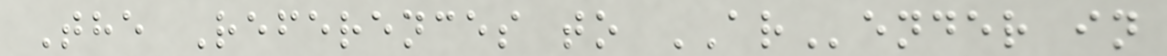The References to ARender in
